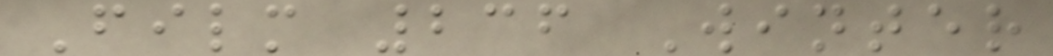Film 236 Winter
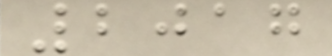2017
